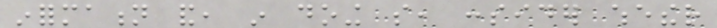information and, in doing so, consider whether
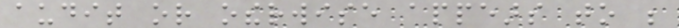audit or otherwise appears to be
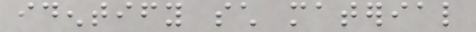identify such material
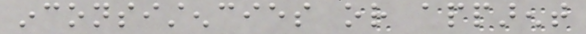inconsistencies or apparent
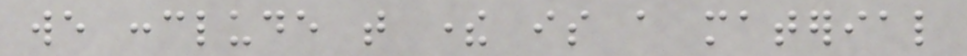we conclude that there is a material
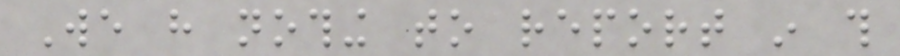We have nothing to report in this
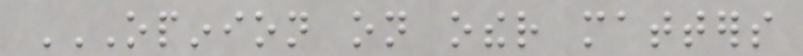OPINION ON OTHER MATTERS
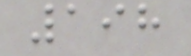198
